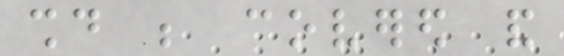should be covered and
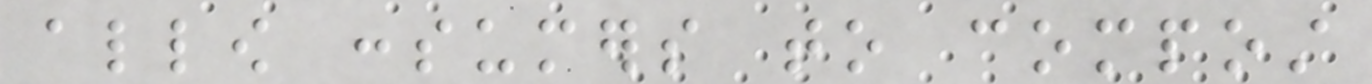allow consumers to compost
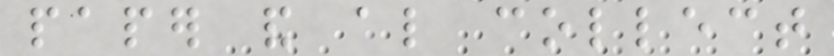paper and also collect
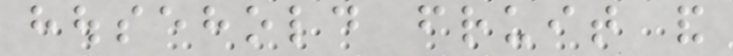household fruit and
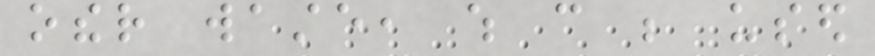other waste, which can be used
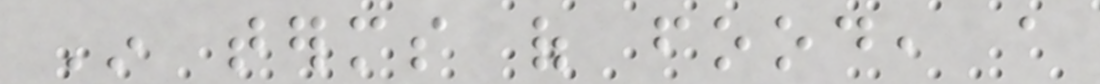In terms of food, a
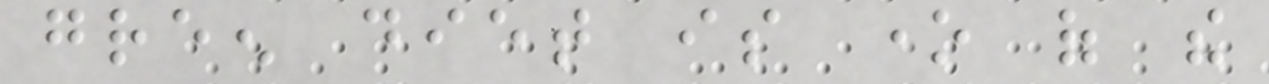green diet is one of the
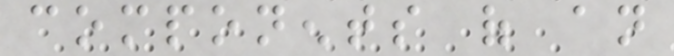components of an
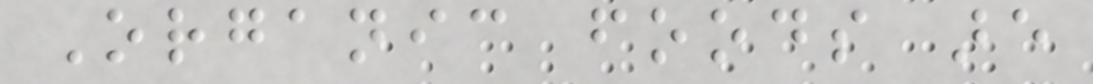Organic foods are
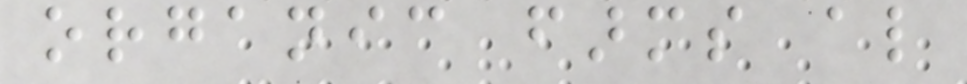organic farms also
